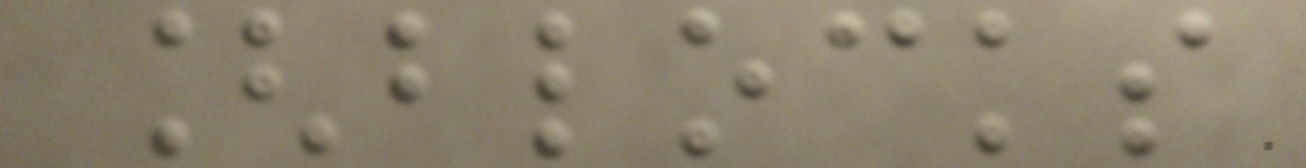[blocks
